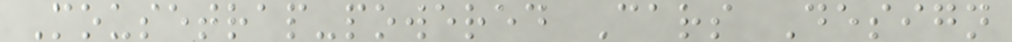Mousetrap-powered Cars Design
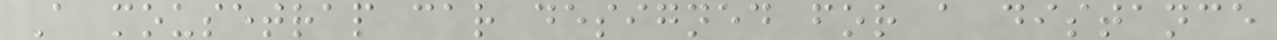A mousetrap car designed for a distance
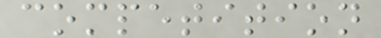competition
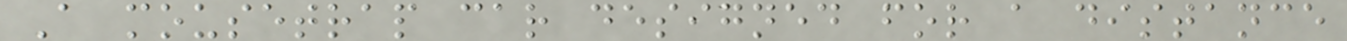A mousetrap car designed for a distance
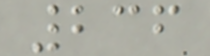236
